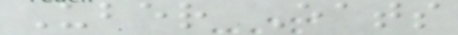Uber Eats
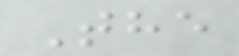The
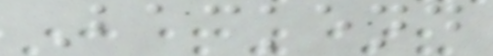Backend
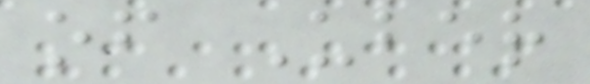of Uber
